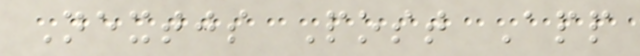Nextjs Post App
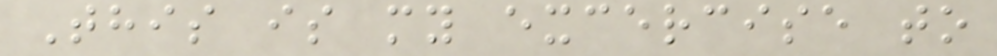This is my excercise to
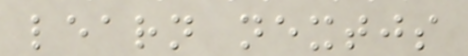learn nextjs
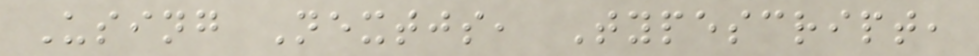Using Nextjs, Typescript,
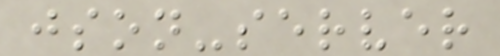json-server
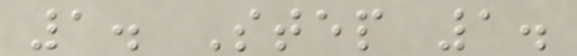1. Step 1.
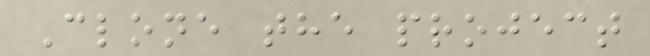Clone the project
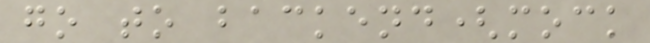go to backend(mock
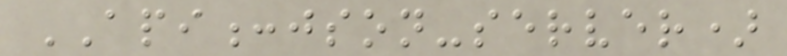API:json-server)
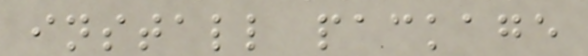install package
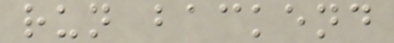run backend
